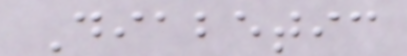Diabetic
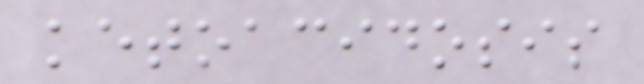ketoacidosis
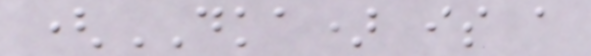(DKA) is a
